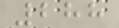288
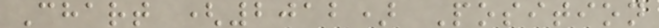Chart (2012) Position
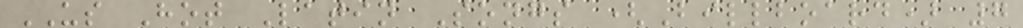US Hot Latin Songs (Billboard) 7
